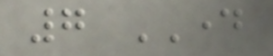7 DAY
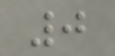0
